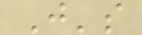J's
